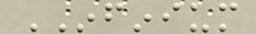INFINIUM
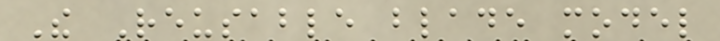The Reusable blade model
